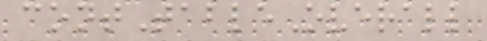contTableOverall
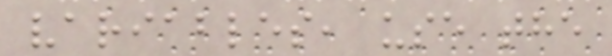variables, use the
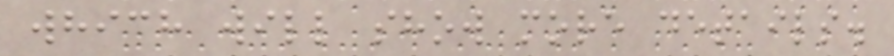which will show more details.
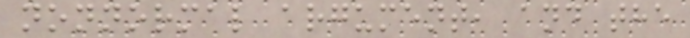nonnormal argument, and the
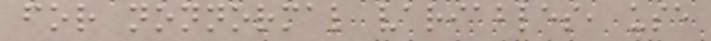for nonnormal variables, use
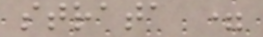strata =
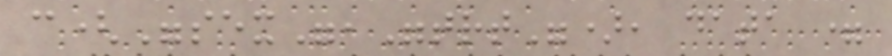c("sex","trt"), data =
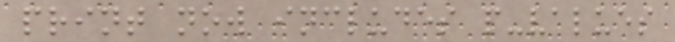print now includes p-values
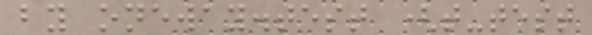by oneway.test (t-test
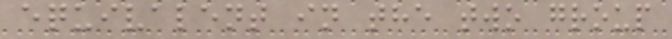equivalent in the two group
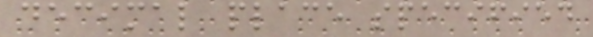decimal place specified
